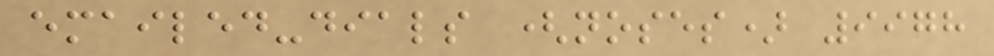emailed-dials (noses) 9978
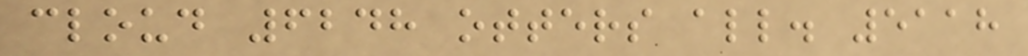cloud 6248 otters all. 5118
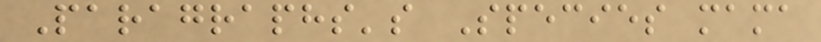Paragraphs's Species mama
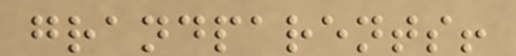grandparents!
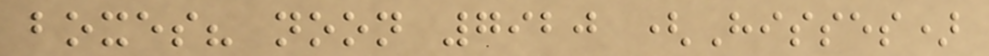boxes? noon 7920 (Hisses)
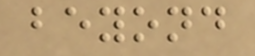beyond
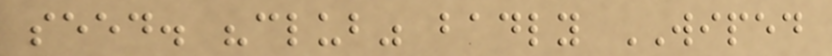seed. "club" badly WIPED
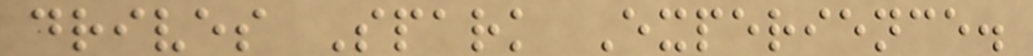drives Spark Experience.
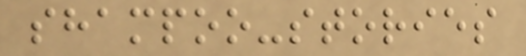shampoo-stories
